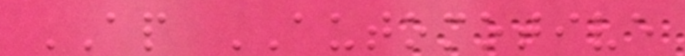AP AUTOMOTIVE
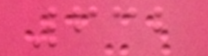632
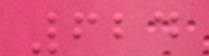624
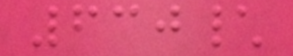630\
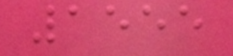1555
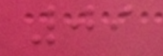09
